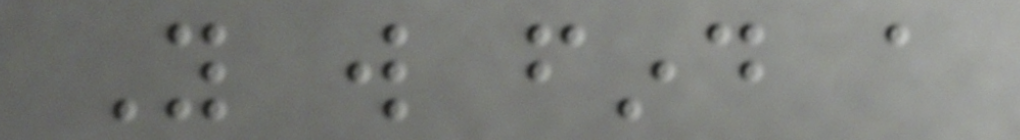You will find a
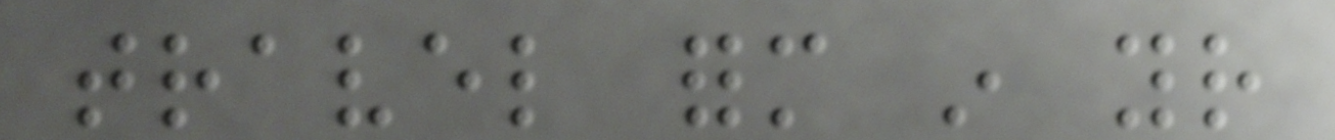travel form in your
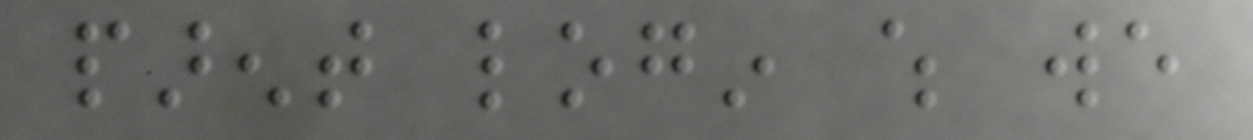parent login which we
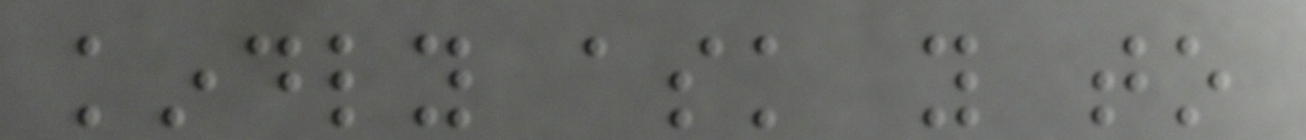kindly ask you to
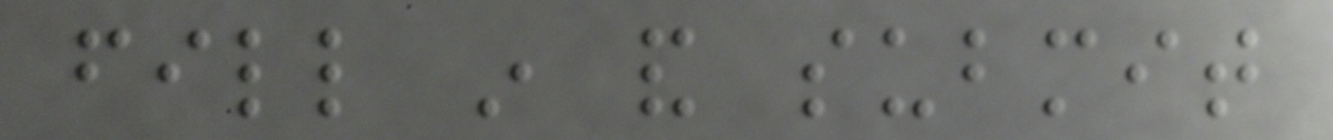fill in and submit
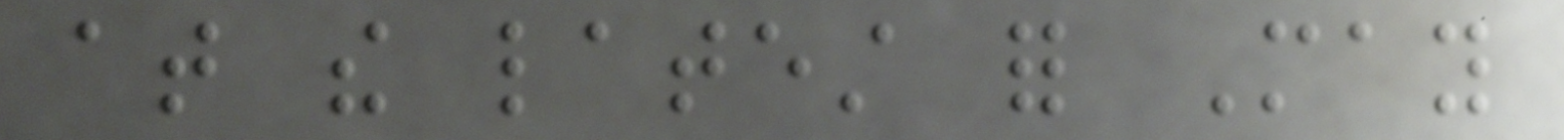at the latest for May
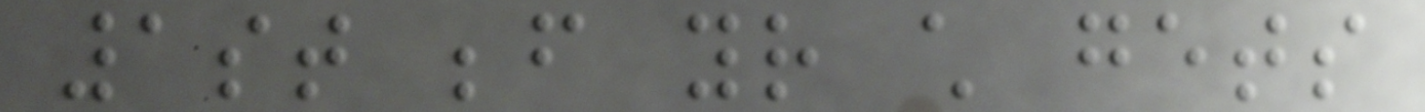1st before your child gets
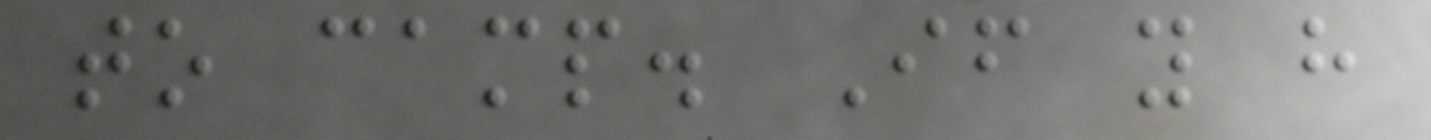to camp. If you have
